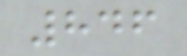846
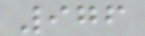976
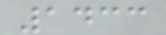1433
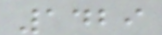1429
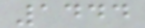1444
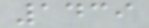1439
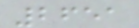2651
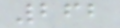262
